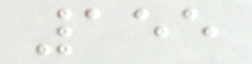155
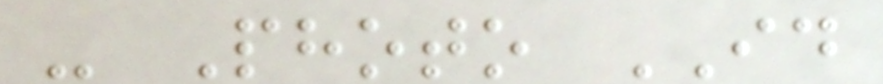- Photo ID
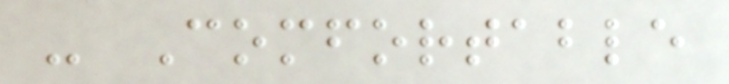- Comfortable
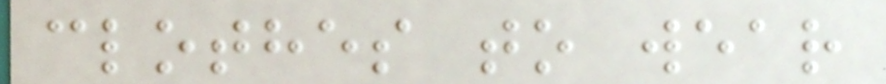clothes to wear
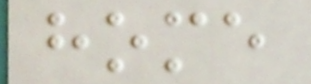home
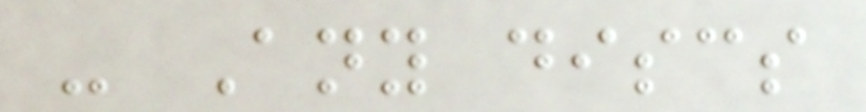- Any discs
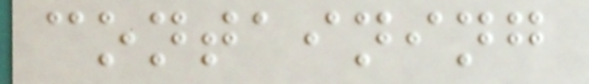containing
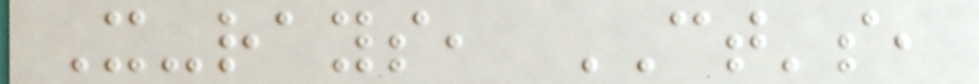X-rays, CT's,
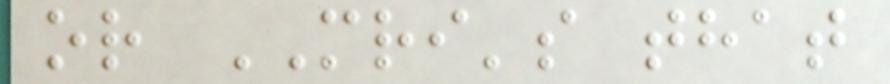or MRI's that
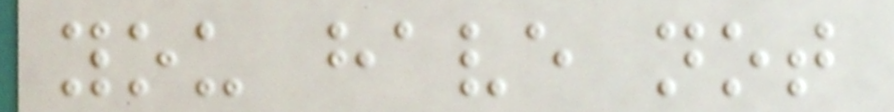you have not
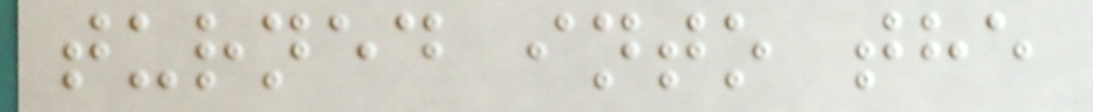turned into the
